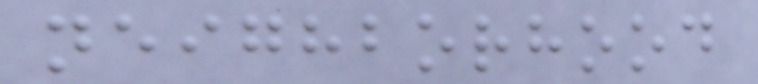neighborhood
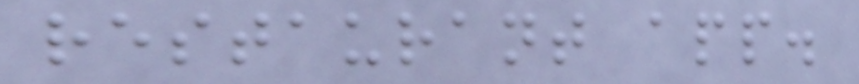restaurant app.
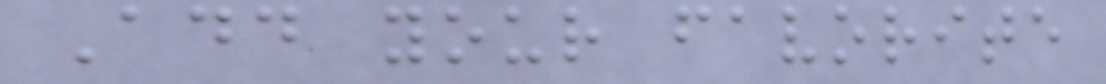Add your favorite
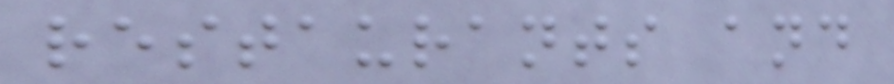restaurants and
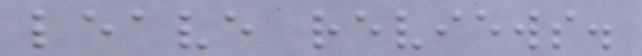leave reviews.
